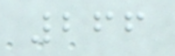266
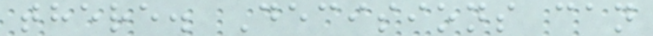there. Decisions can
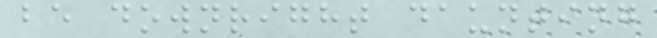be downright daunting
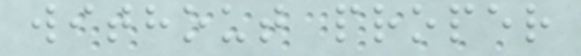without proper
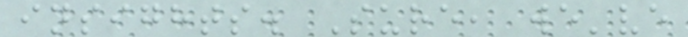insights. Sure, we've
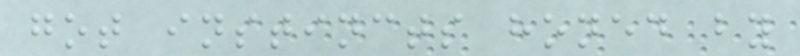got instincts honed by
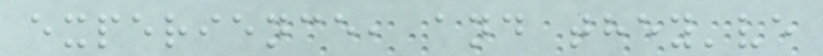experience, and they've
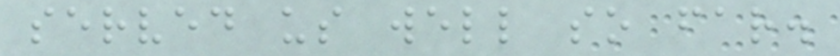served us well so far.
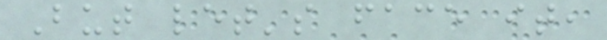But let's face it,
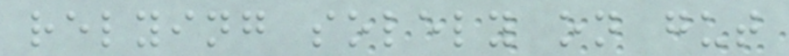relying solely on gut
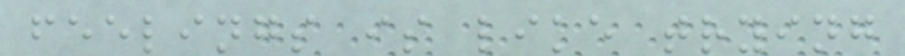feelings is like trying
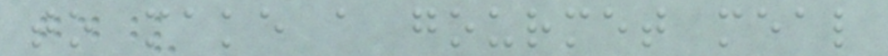to make a gourmet meal
